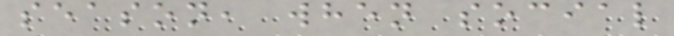season, when social
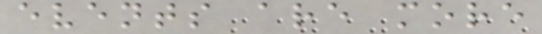events are more
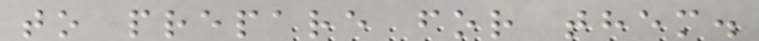to prepare for them.
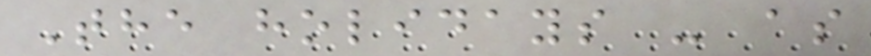The holidays - as
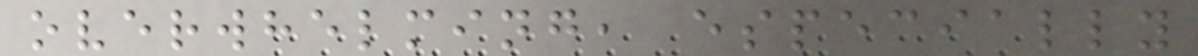overwhelming, especially
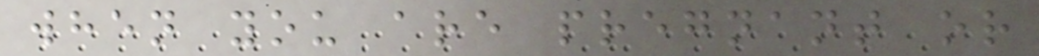when you are pregnant or
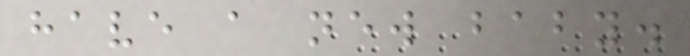have a new baby.
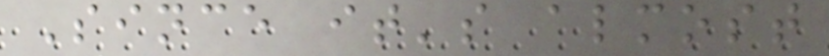Since it's almost
